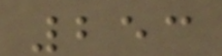253
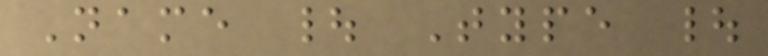Name | Type |
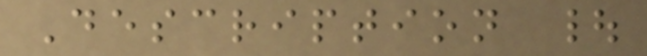Description |
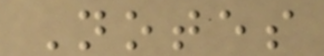Notes
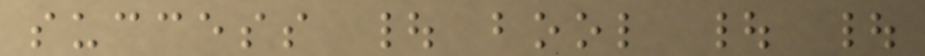success | bool | |
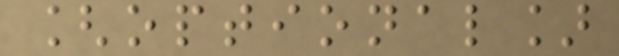[optional]
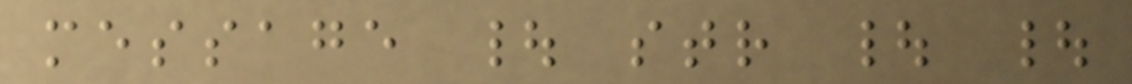message | str | |
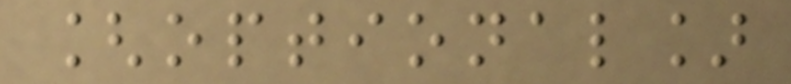[optional]
